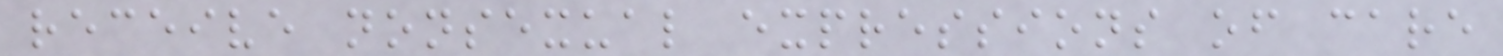receive nonsexual expressions of care
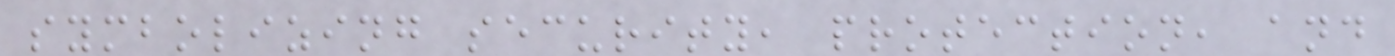symbolizing security, protection, and
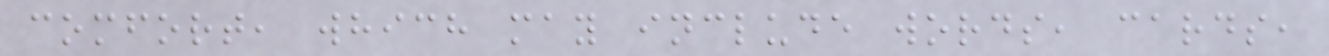comfort, which may include words, cards,
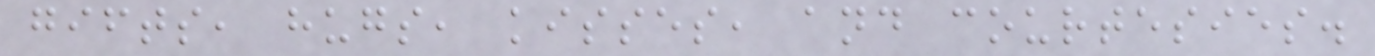gifts, hugs, kisses, and courtesies.
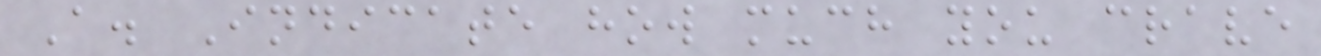A. Indicate how much you crave
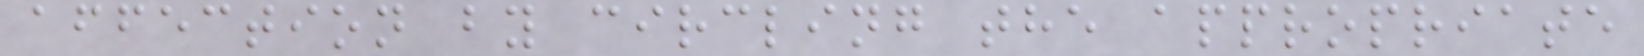affection by circling the appropriate
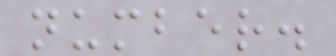number.
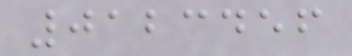0123456
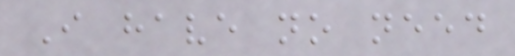I have no need
